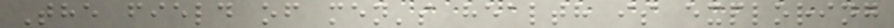The field of men's health is exploring
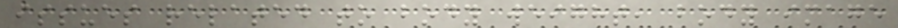issues related to body weight, body image
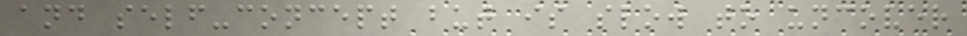and self-concept but is slow to uncover
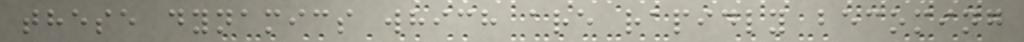these dynamics which are rapidly becoming
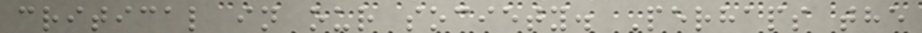critical in our society. Perhaps the
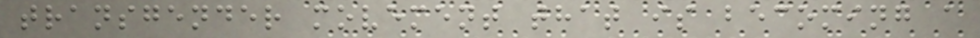transgender movement that is becoming a
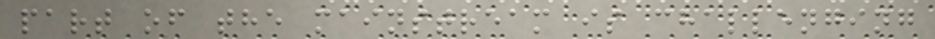part of the mainstream is challenging
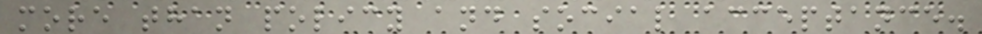more than policy and social acceptance.
